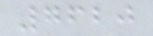7620
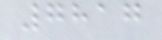7817
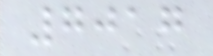7017
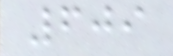609
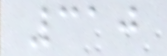310
